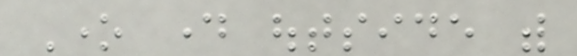One day outside with
